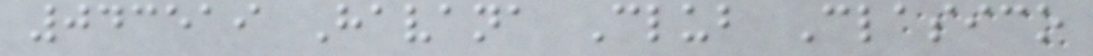043519 Havana Club Clasico
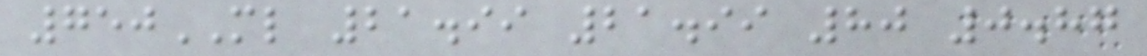750ML 21.99 21.99 80 0.87
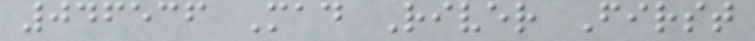046536 Mad River First
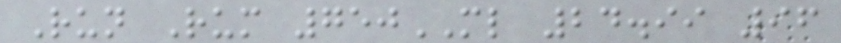Run Rum 750ML 24.99 96
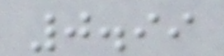0.99
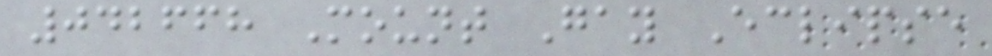042668 Mount Gay Eclipse
